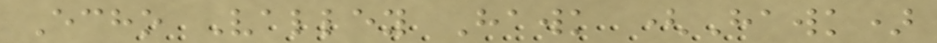Echo Valley Hawk (Hawk)
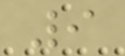9
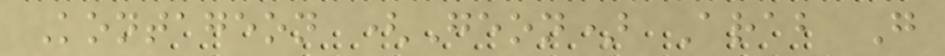Kontageon (Geon) Arab G
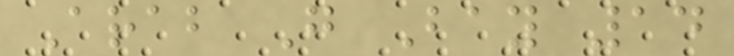Arab G Bay 14
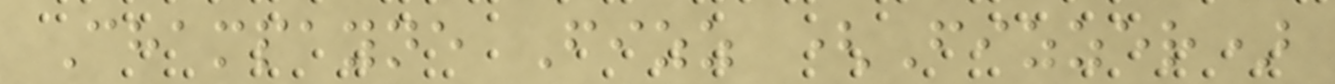Champayne Fizz (Fizzer)
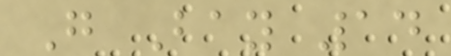G Bay 14
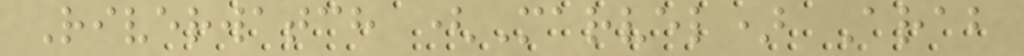Riverwatch (Marvel) Arab
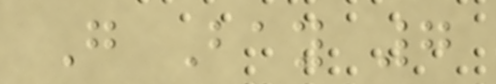G Bay 7
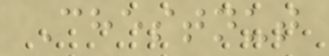Chestnut
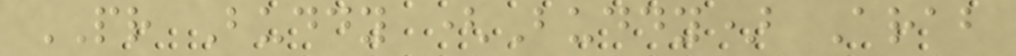PR Buddy (Buddy) Arab
